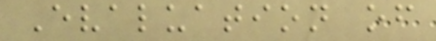Evaluation of
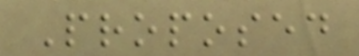Proposed
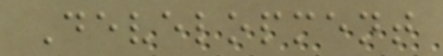Development
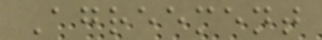Agreement
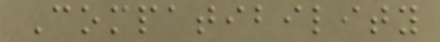Compatibility
